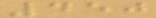450
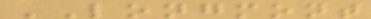LONGMONT
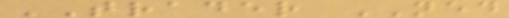TRADER NED
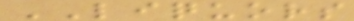LIQUORS
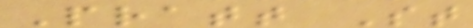Pratt St
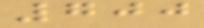700
